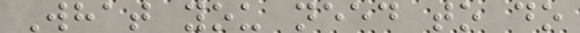What you need to do
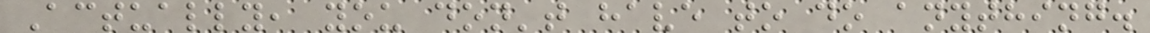Actually, you don't have to do anything.
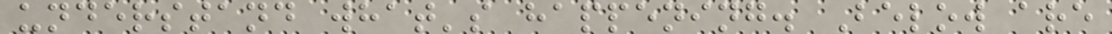understand what's happening. Below are
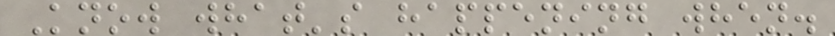Know what's happening when.
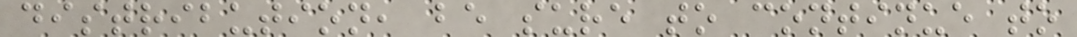distribution, be sure to continue to
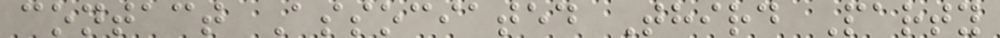contact Associated Third Party
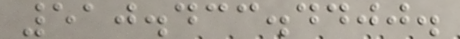510.433.4400.
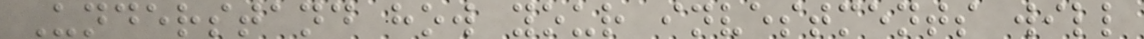Understand how your investments will
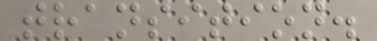transition.
